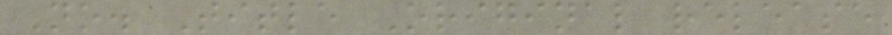No. Title Original release
